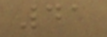41
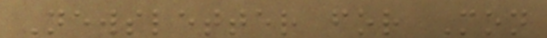Newsletter for Mon
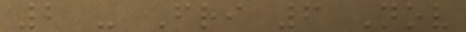2 - Fri 6 Nov
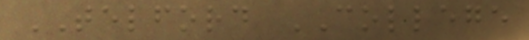TELFORD COLLEGE
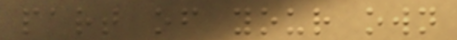part of your own
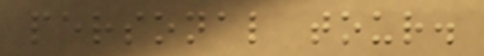personal tour.
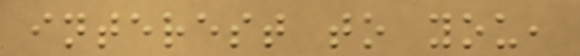interest to you,
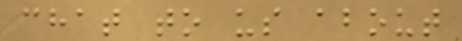chat to us about
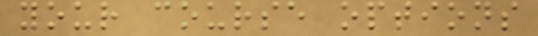your course options
